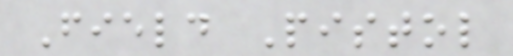Field Pistol
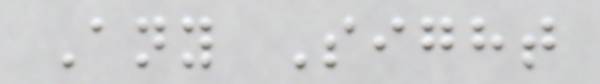Any Sight
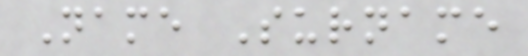Name Surname
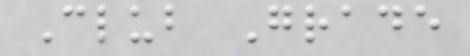Club Grade
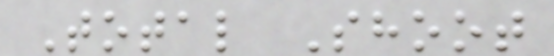Total Shoot
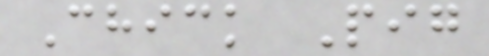Chick Pig
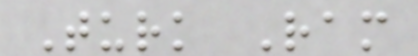Turk Ram
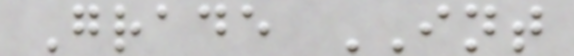Grade INT
